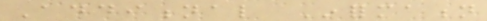Additional Information
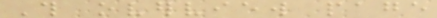This overview page
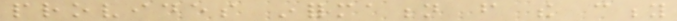provides information from the city
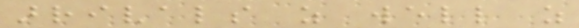arrivals as well as
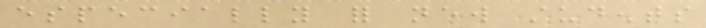especially for new students
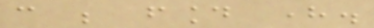can be found here.
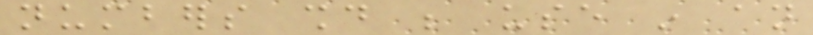numbers should be use in an
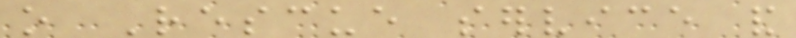o Rescue service and
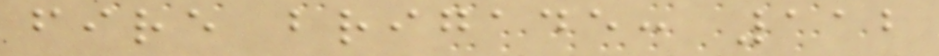fire brigade: 112
